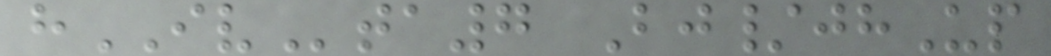hIVta7 Bj/jhUp
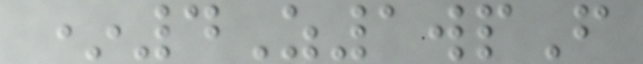*4Z1wpF
